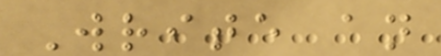Write an
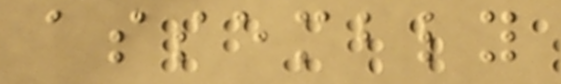assembly
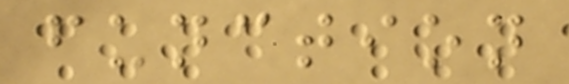function
